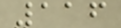116
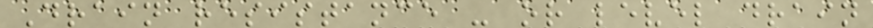Drain resistance - or level drain
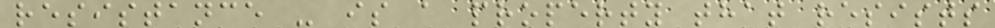resistance - is a property that resists
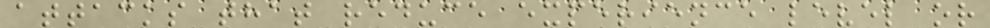attacks that reduce experience level or
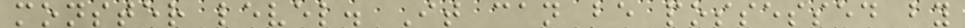monster level. It can be possessed by
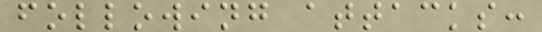following attacks:
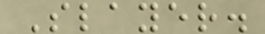Slayer.
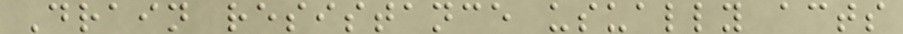Drain resistance usually acts
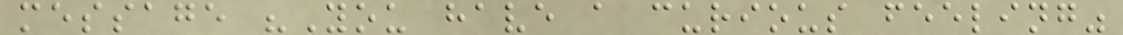message "You have a curious feeling"
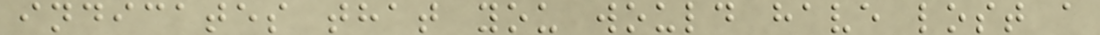indicates that you would have lost a
